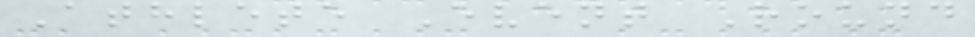Athlete Event Round
